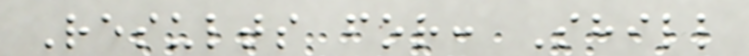Results for: Shill
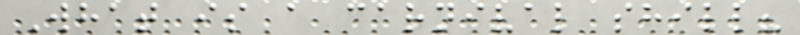What is a carnival shill?
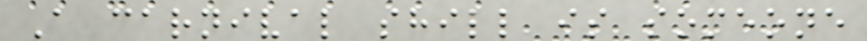A carnival shill is someone
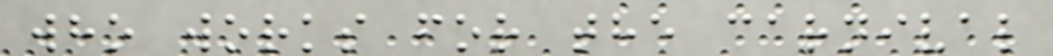who works for the carnival
